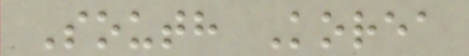South Korea
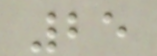25
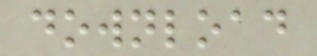download
